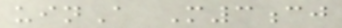uinA M3cj
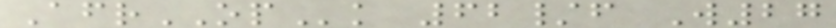AfrOPk 62/f W27
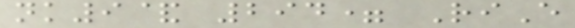nk9& 294= RiE
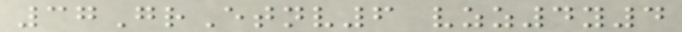37GrEtnv6 vzz4y4
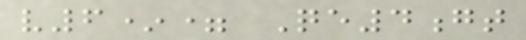v6*= Qe4gt
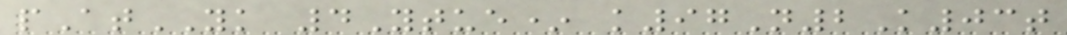pAtYK 4Ytue* k97N2K03t
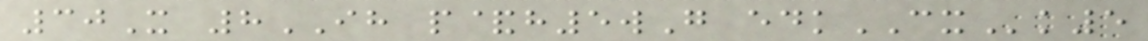30X 8IH p&h5wG edkCXk5
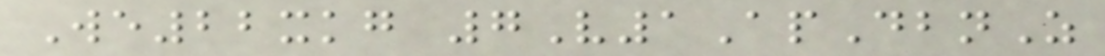We22xkg 7V1ApDbnZ
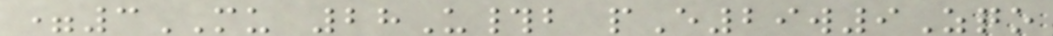=3MU 28U#b pE29w9Zqo
